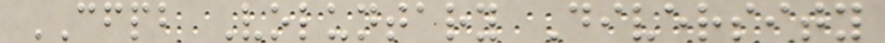CFPB Voluntary Diversity
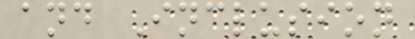and Inclusion
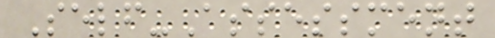Self-Assessment
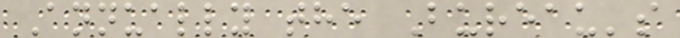Annually the Bureau's
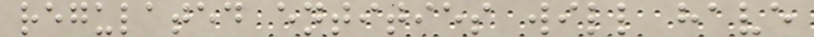regulated entities will have
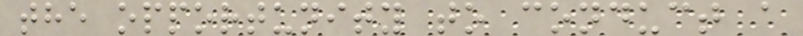the opportunity to conduct a
